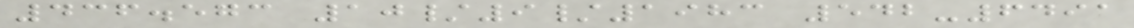436.573 10/9/1983 542-6491
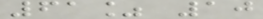61% 10
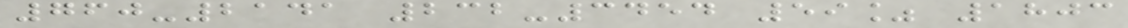760-2141 232-3454 59% 1803
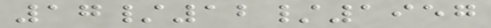17/12/1957
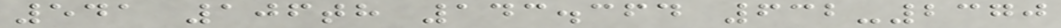541 106th 143.364 632-2370
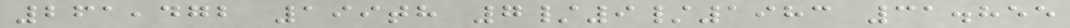261,472 199th 7/9/1983 31.855
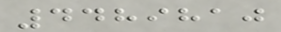4489810
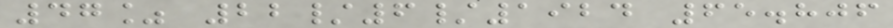47% 22/6/1924 65.806
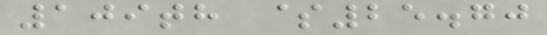109th $25.70
